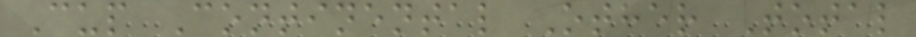Cup Continental Other Total
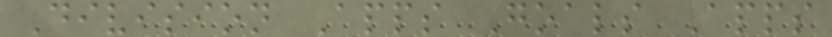Division Apps Goals Apps
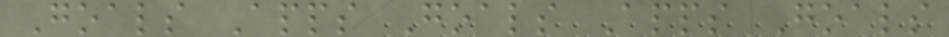Goals Apps Goals Apps Goals
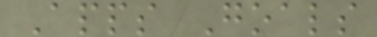Apps Goals
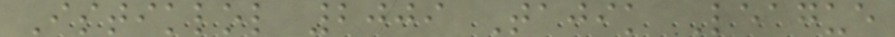Istiklol 2009 Tajik League
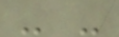- -
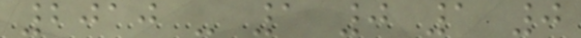2010 - 1 0 1 0
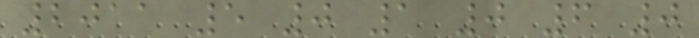2011 5 0 1 0 6 0
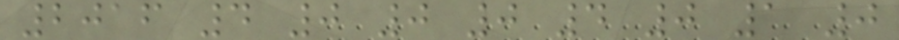2016 4 0 0 0 4 0 1 0
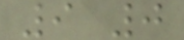9 0
